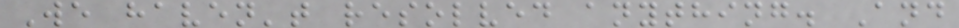We haven't resolved anything. And
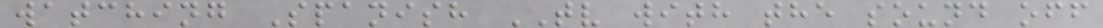watching Spanish TV with the sound off
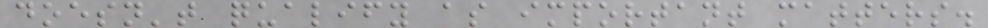doesn't qualify as important matters.
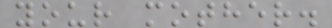your mother.
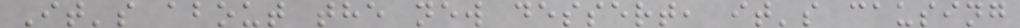It's about the new dessert, it's causing
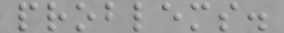problems.
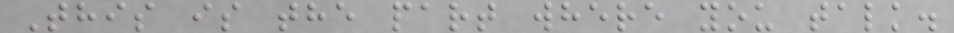This is the part where you talk.
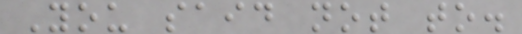You said not to.
